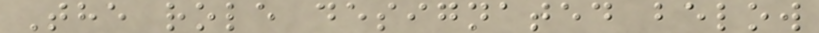The role designated below
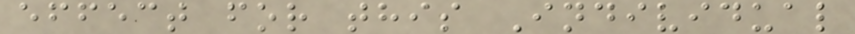effect for this Individual
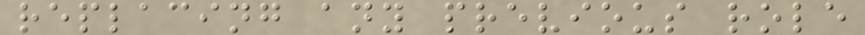replacing any previous role
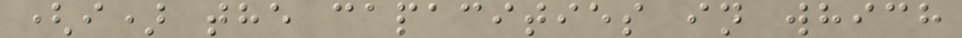(i) the capacities in which
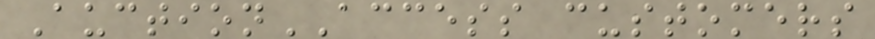AuctionACCESS customers
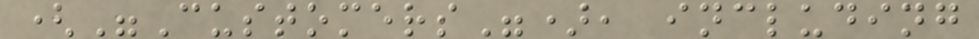("Customers"), including
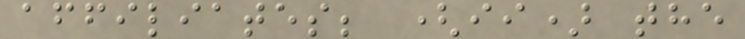affiliates; (ii) the
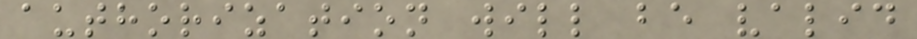authorization will be valid
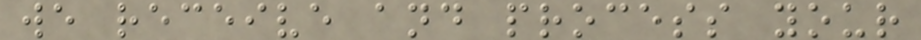we receive and process your
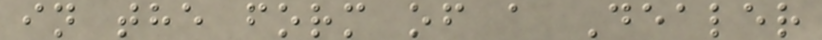in the form of a Dealer
